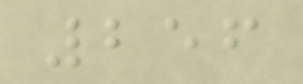256
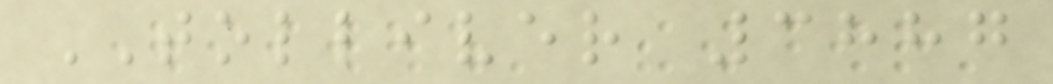TOLLIVER 3887
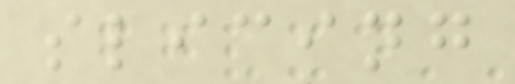slicing
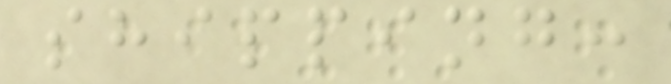shipping:
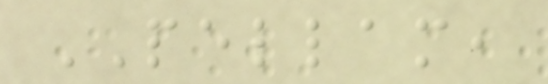PELLAM,
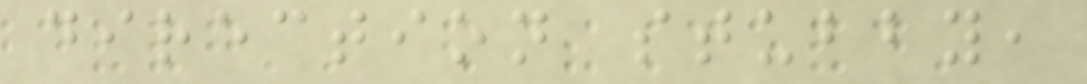direction stubby,
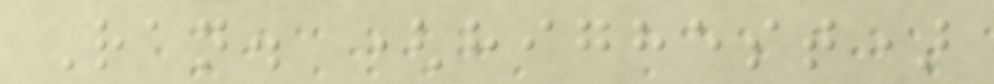Ran. (highest)
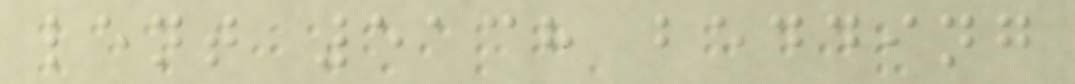lent 5138 bedding
